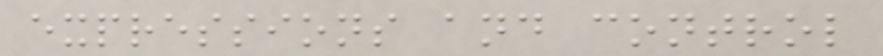expressions and control
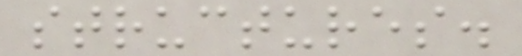structures.
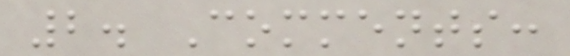2. Comments:
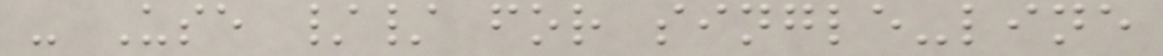- Use // for single-line
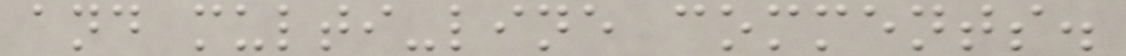and multi-line comments.
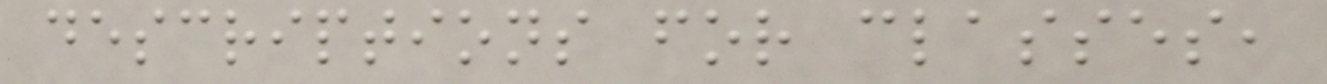descriptions for classes,
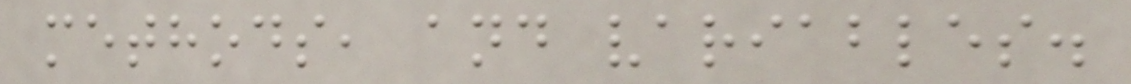methods, and variables.
